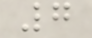7
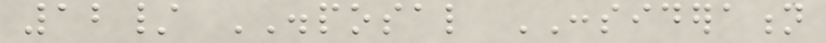12/ DISPOSAL CONSIDERATION
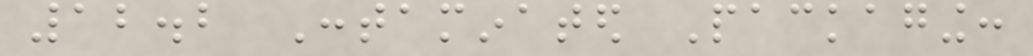12.2 Contaminated Packaging:
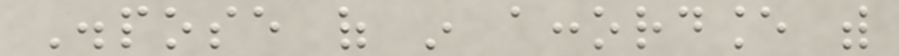Dispose of in accordance with
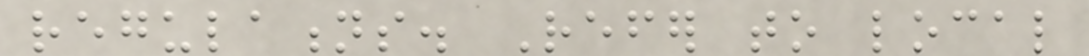regulations. Refer to local
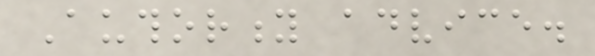Authority advice.
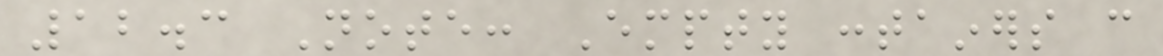12.3 Note: Empty containers can
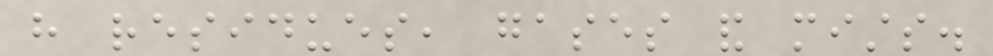have residues, gases and mists.
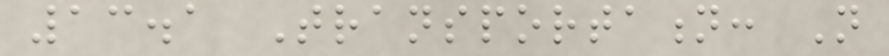13.1 Transportation: Not
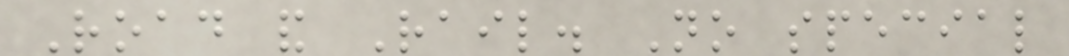Road and Rail. No special
